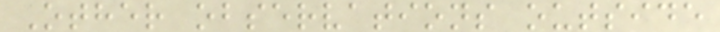Other observations outside
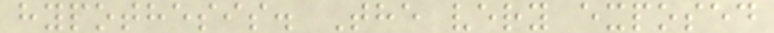hypothesis. The very exposed
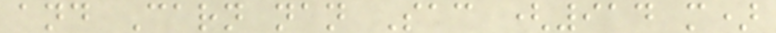and Carn nan Sac (914 m)
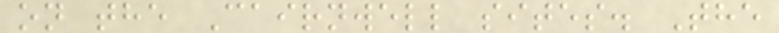on the Cairnwell sites. The
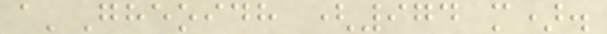a'Gheoidh (974 m).
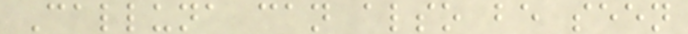Calluna can also be seen
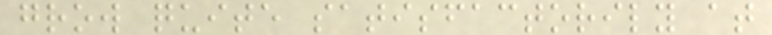grow quite satisfactorily at
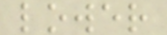lower
